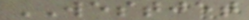WESTJET
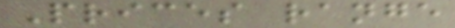Prices range
